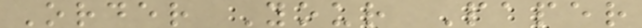Order Your Paper
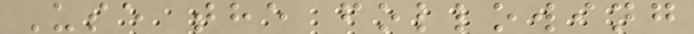Use the following
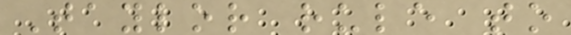Taylor rule to
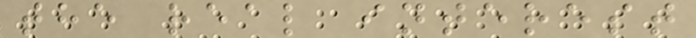the real interest
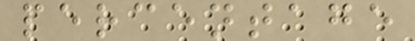percentage
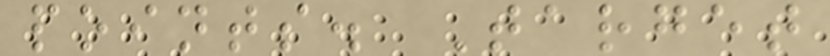points. Target
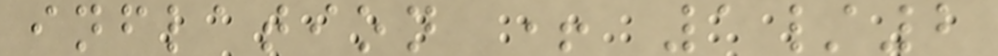inflation + 1/2
